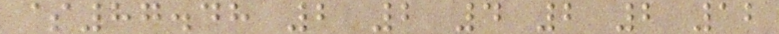$87.48 2 2 4 2 2 12
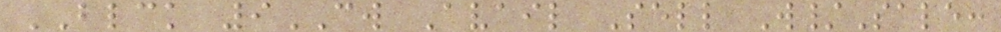BLCK 9CW Avail Sell W/Sale:
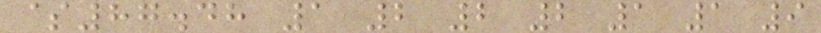$87.48 1 2 2 2 1 1 9
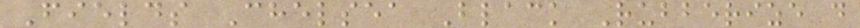Fields Chelsea Black Rubberize d
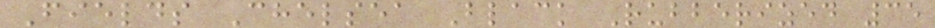Fields Chelsea Black Rubberized 35
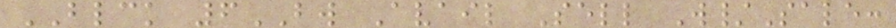BLCK 6BW Avail Sell W/Sale:
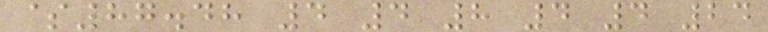$87.48 4 4 8 4 4 24
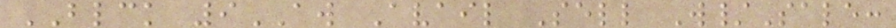BLCK 9AW Avail Sell W/Sale:
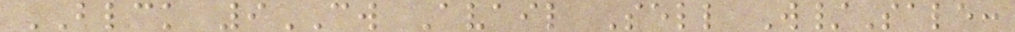BLCK 9CW Avail Sell W/Sale:
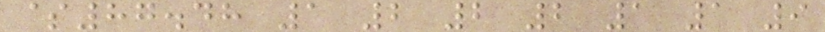$87.48 1 2 2 2 1 1 9
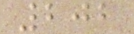202
